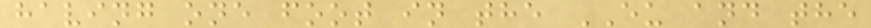having one foot in the EU and the
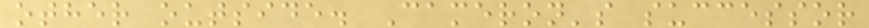other outside. Cameron's successor
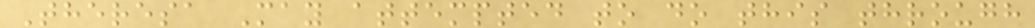Theresa May attempted to do this through
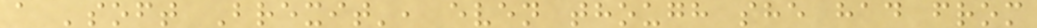a 'soft Brexit', even though she had from
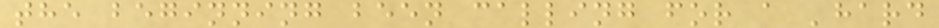the beginning been calling for a 'hard
